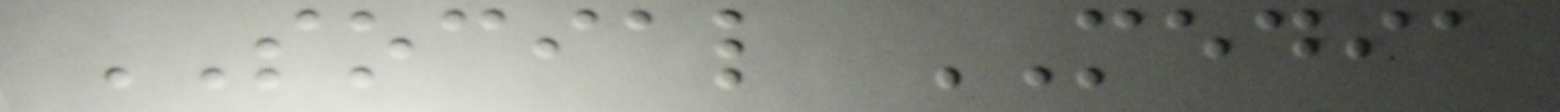SOCIAL MEDIA
